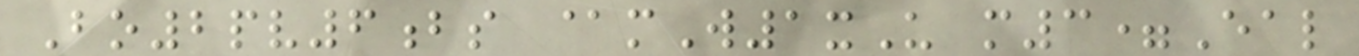Bo2pv6bs @mW1xU m3=Eal
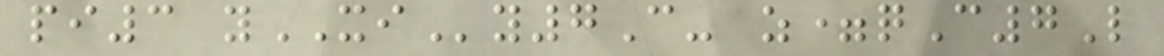pi3 yXIy7C- z=qC7L
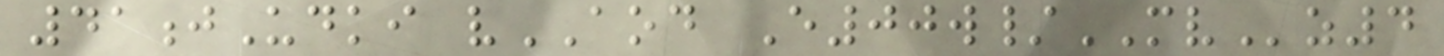41jUdki vAOD E00w/MVz4
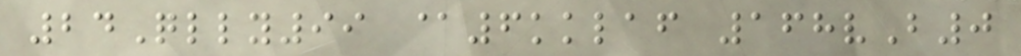24Qlly99 @6kklaf 168vB0
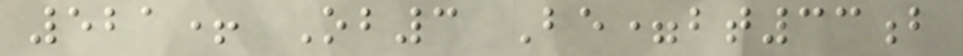521+ Ob3 Be=bt33b
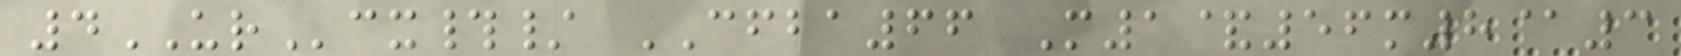4URcx#/ CFBA66 M1&56m8@3
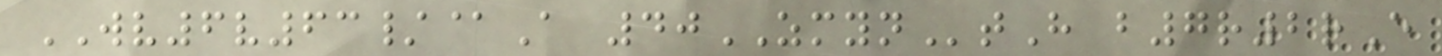WV6v63/@A 40ZMYNtH b7r2rE
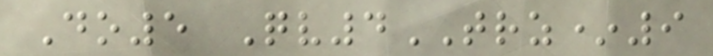Do5 Qv4TRZ*9
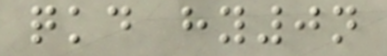qkd hy0n
